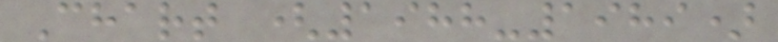Chart (1988-1989)
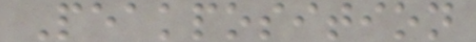Peakposition
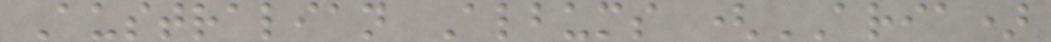Australian Albums (ARIA)
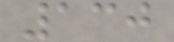130
